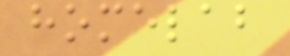homelab
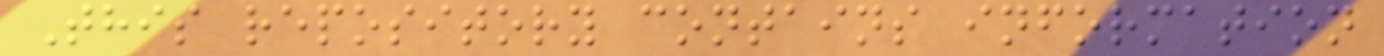This repository contains information
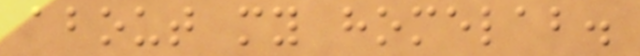about my homelab.
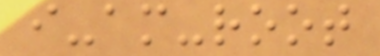i-am-root
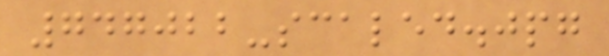747022-scaled.jpg
